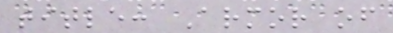title: Armor of
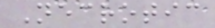Necrotic
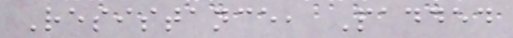Resistance, Padded
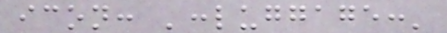icon: ':luggage:'
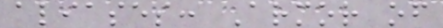aliases: Armor of
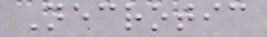Necrotic
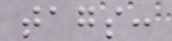tags:
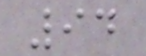94
